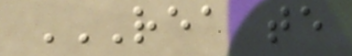REA TE
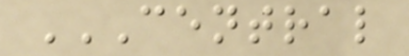CENTRAL
